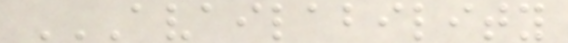AVAILABILITY
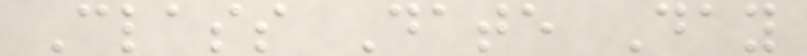Class Date Day
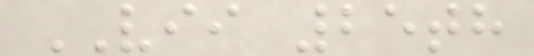VII 25th
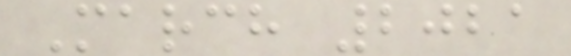March 2021
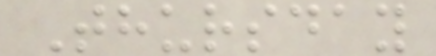Thursday
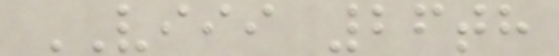VIII 26th
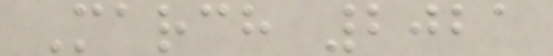March 2021
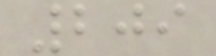209
